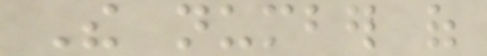The number of
